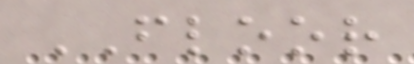FLOOR
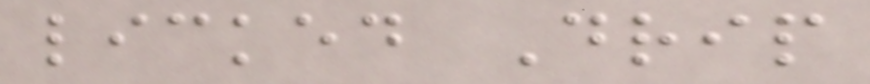licked Drip
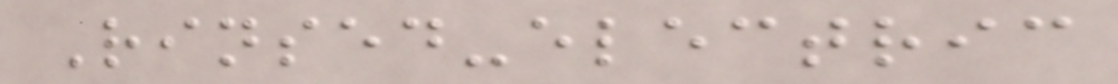Rinsed-electric
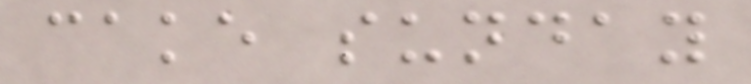cake sunday
